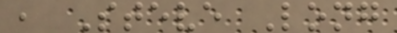, Steve Long
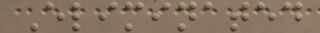Eliminated
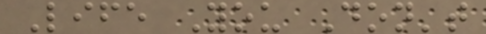Life You Don't
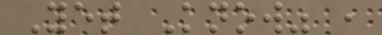Yet Know" ,
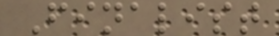Finalist
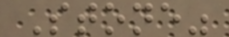Stone"
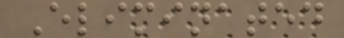Eliminated
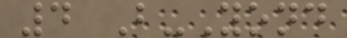4 B-Yond
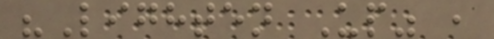"Lighten Up" ,
